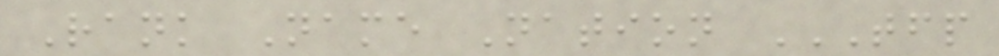Rank Name Nation TFP
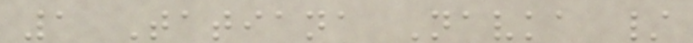1 Tatiana Navka /
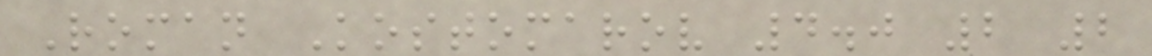Roman Kostomarov 4.0 2 2
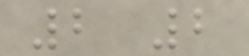2 2
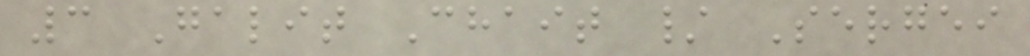3 Galit Chait / Sergei
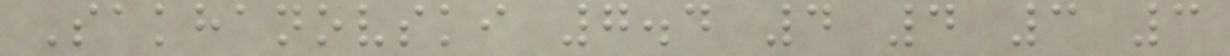Sakhanovski 7.4 4 4 3 3
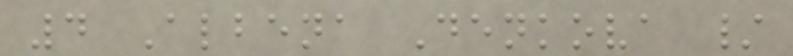4 Albena Denkova /
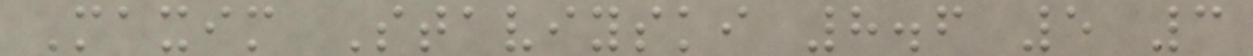Maxim Staviyski 8.6 5 3
